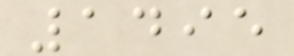1495
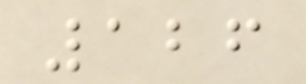126
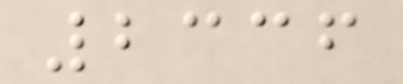2336
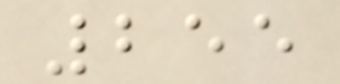255
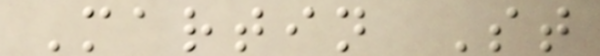Martin St
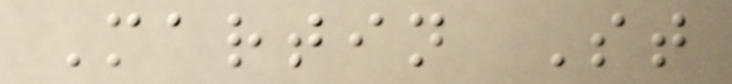Martin St
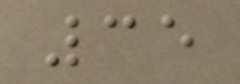35
